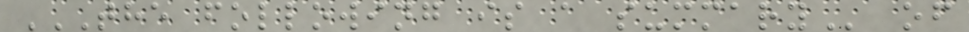THE FOLLOWING IS A SUMMARY of
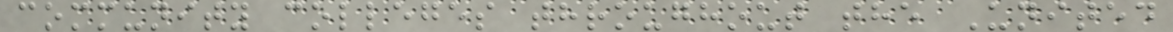community colleges throughout the United
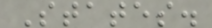States.
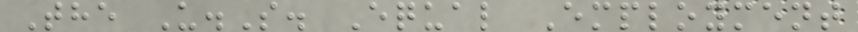The U.S. Equal Employment
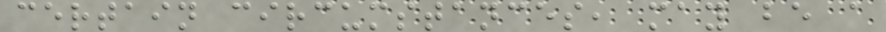certain circumstances, may be a
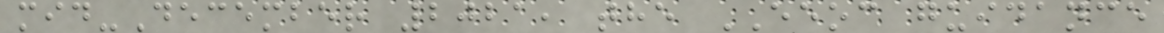mid-December 2021, the EEOC guidance
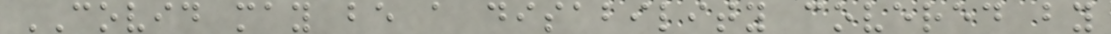COVID may be a disability covered by
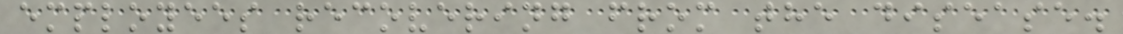employees recovering from the disease.
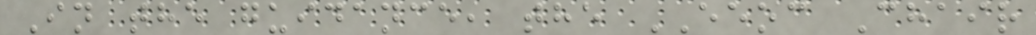In the guidance, the EEOC Chair
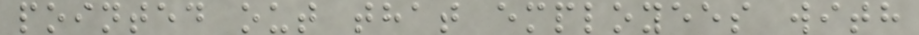pointed out that employees with
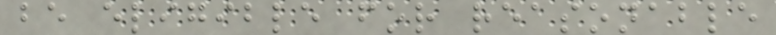be eligible for reasonable
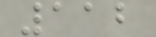112
